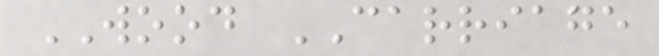WOOD CARRIAGE
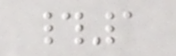#1
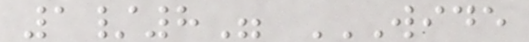1/8" WIDE
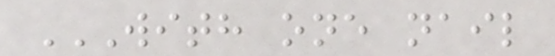WITH ONE NAIL
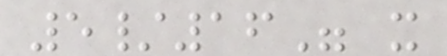5/16" x
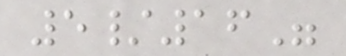5/16"
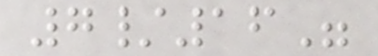7/16"
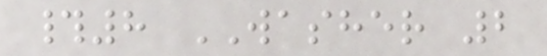#8 WASHER 2
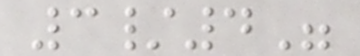3/4"
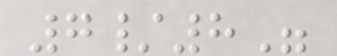7/8"
